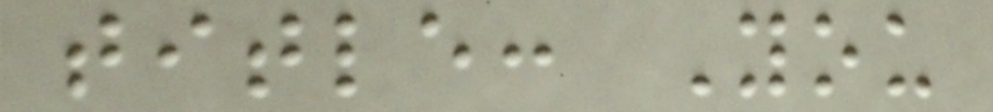title: You
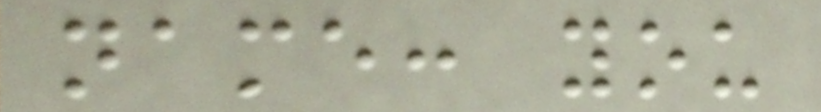name: you
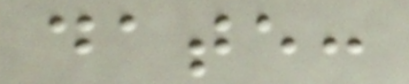date:
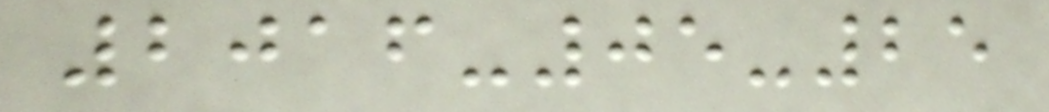2016-05-25
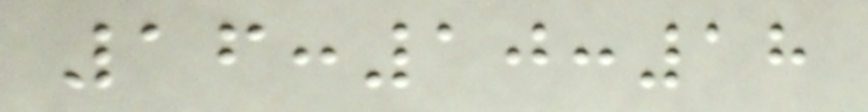16:10:18
